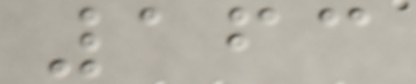163
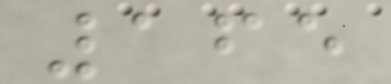165
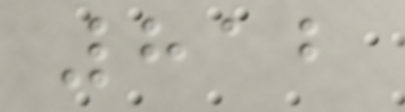812
